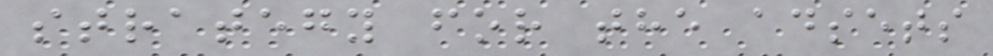strategy for the adsets
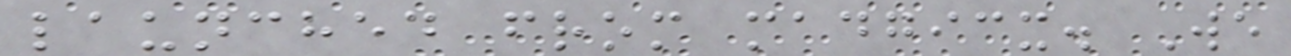launched from madgicx. We
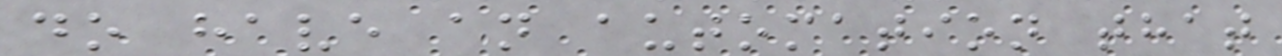do have an automation that
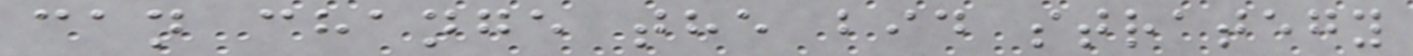can change the bid strategy
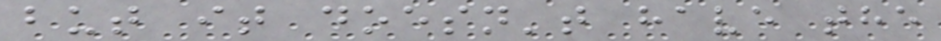but it doesn't have the
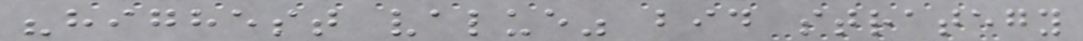"highest value" bid strategy
